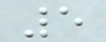5
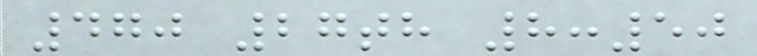470 27th 8:50
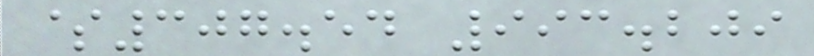$307.54 993.209
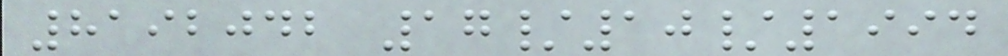8192042 17/10/1994
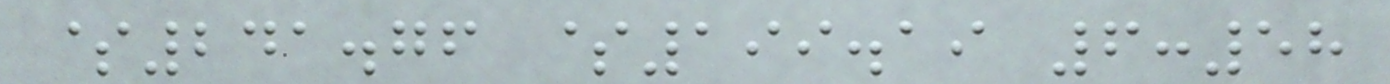$241.76 $199.19 6:58
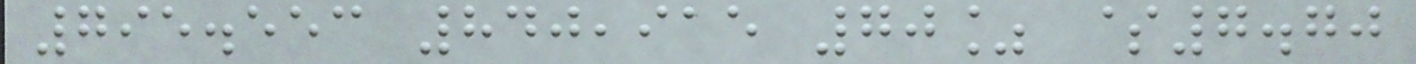795.553 840,915 70% $7.70
